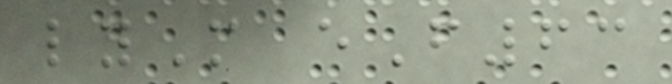lyM eF63
